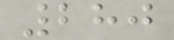280
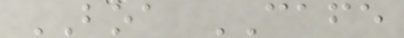BOA CAFE
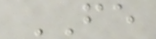FE
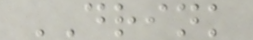DRINK
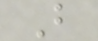B
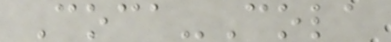Coca-Cola
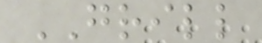GRILL
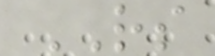RS
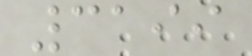3199
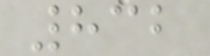832
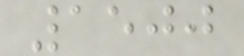1500
